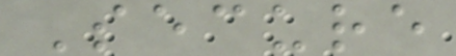Secure
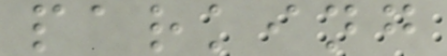parking
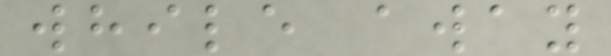while away
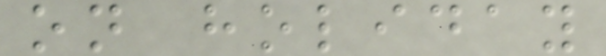on holiday
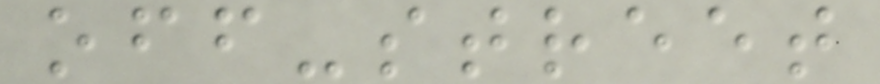off-street
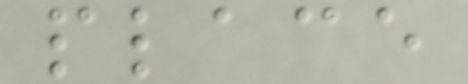place
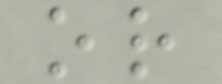or
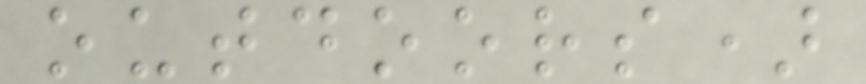outdoors)
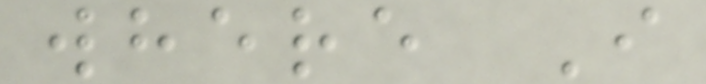where I
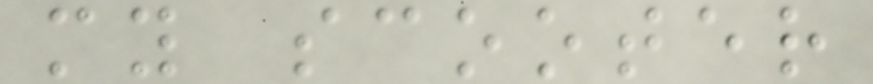my scooter
